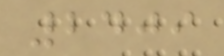2409
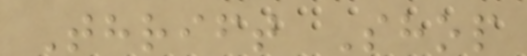Thrift Shop
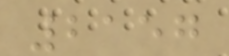2157
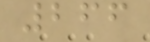266
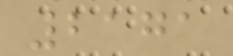2171
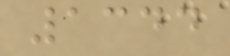1344
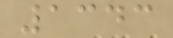1343
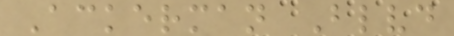Ackerman Blvd
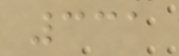331
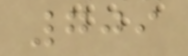709
